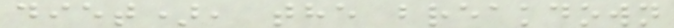diet), the breakdown
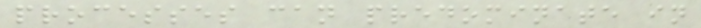processes can predominate in
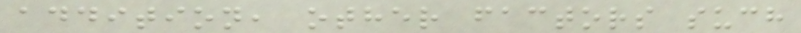addition, other factors such
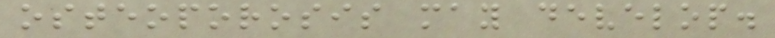osteoporosis may develop.
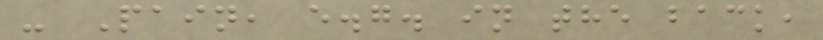- Pain, e.g. in the back,
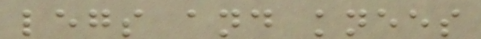legs and knees
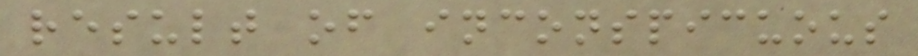result of inconspicuous
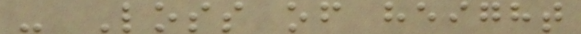- Loss of height
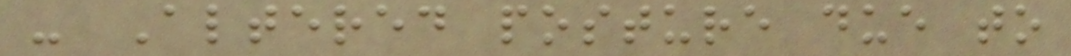- Altered posture due to
